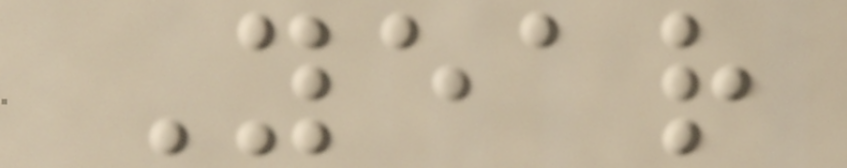Year
